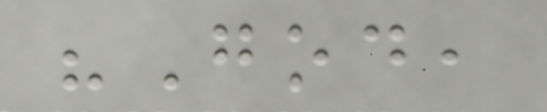"God,
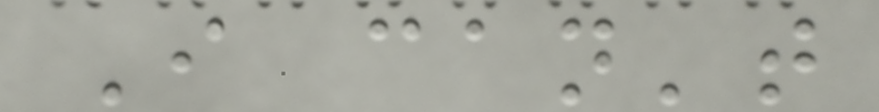I can't
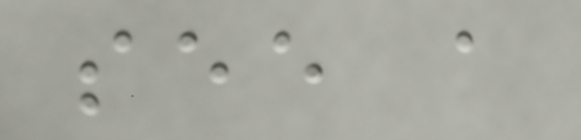see a
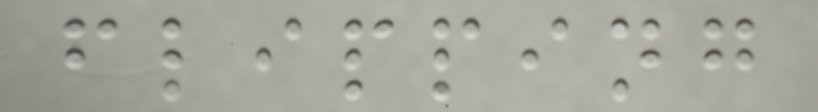flipping
